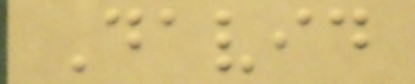David
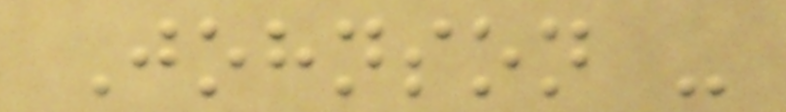Johnson -
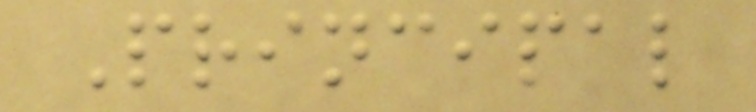Principal
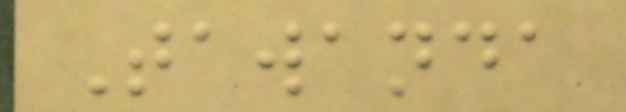Tawanda
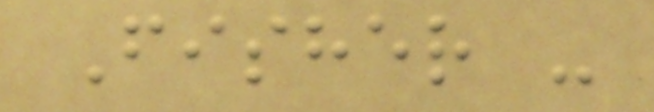Fisher -
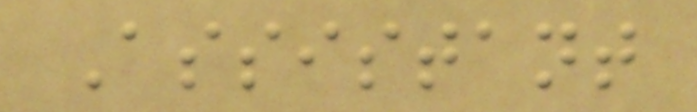Assistant
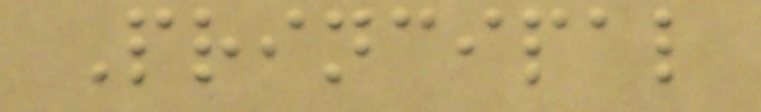Principal
